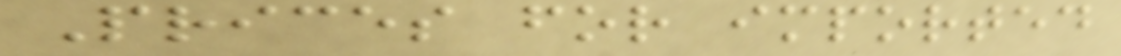Prices for imported
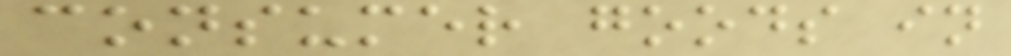consumer goods in
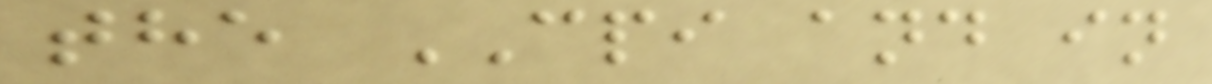the CPI and in
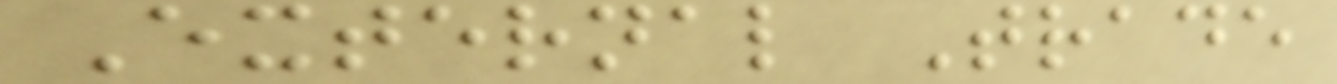External Trade
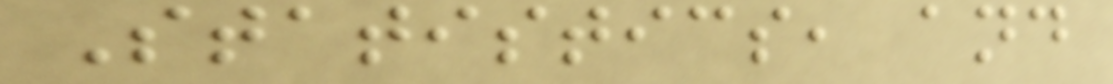Statistics, and
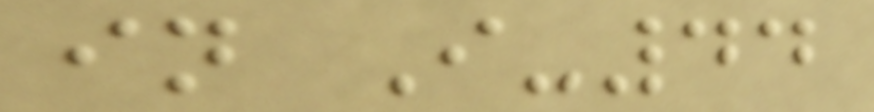in I-44
